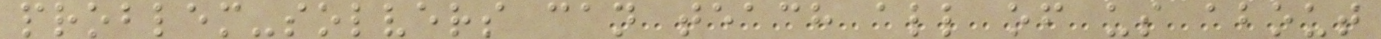problem-solvers can teach all of us about
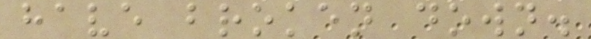have broken down.
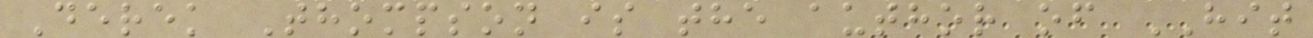Derek Thompson is the author of HIT
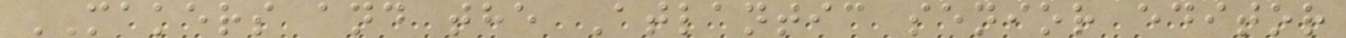MAKERS and the Atlantic senior editor
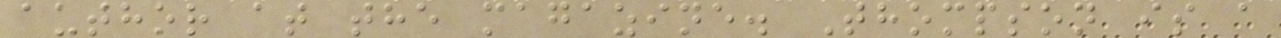author at the magazine. Thompson is a
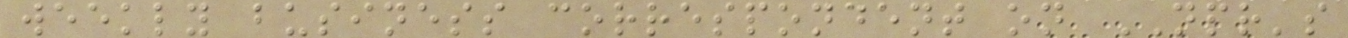weekly business correspondent on NPR's
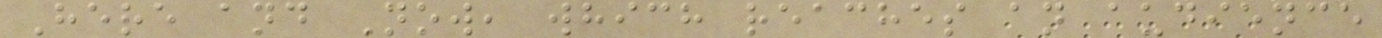Here and Now, which reaches an audience
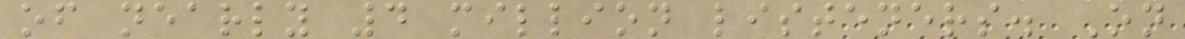of nearly 4 million listeners. On
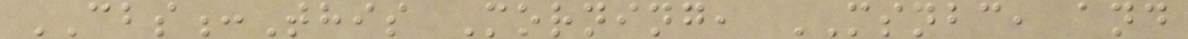CBS:This Morning, MSNBC, and
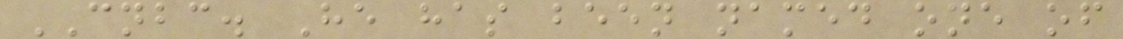CNBC. He has been named one of
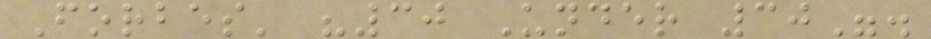Forbes' "30 Under 30".
